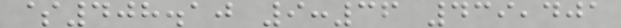$408.10 9:36 439,401
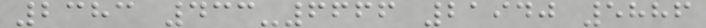2383 433-6666 21940 5886
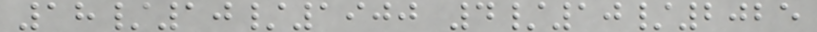18/10/1900 4/10/2025
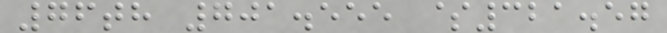76th 701.555 $321.57
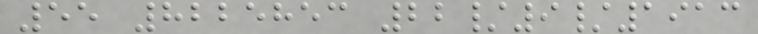55 8225853 22/9/1913
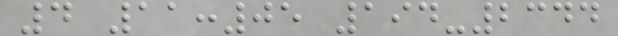4 11:05 194-2344
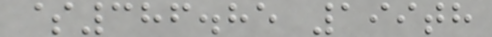$386.85 199th
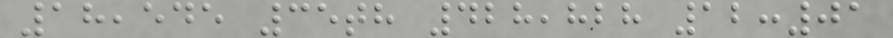18,545 35th 428,828 12:01
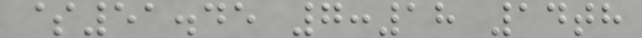$51.45 7:18 14th
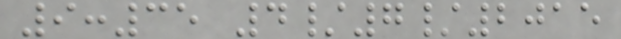9:35 4/7/2015
